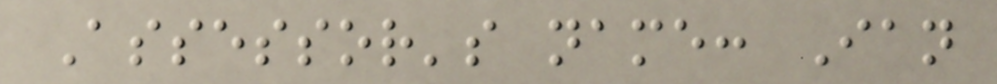Assessor's name: Ian
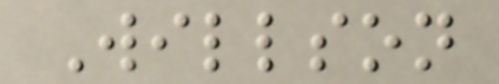Willson
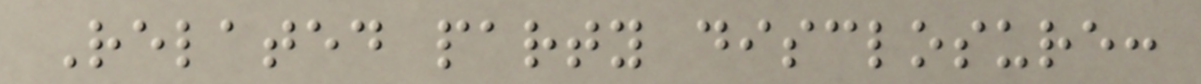Related party disclosure:
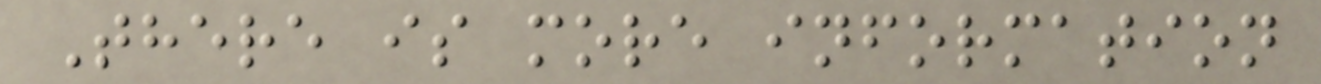There is more information
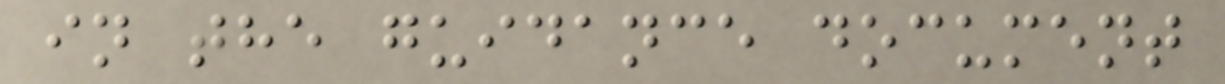in the guidance document
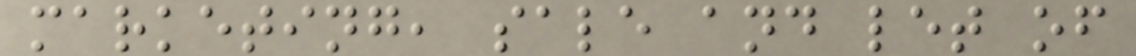marketing, sale and let of
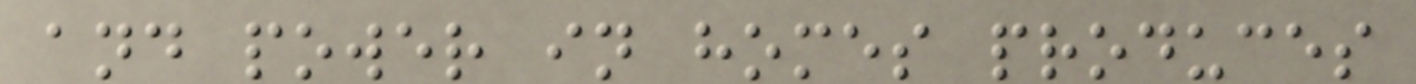and power in homes produces
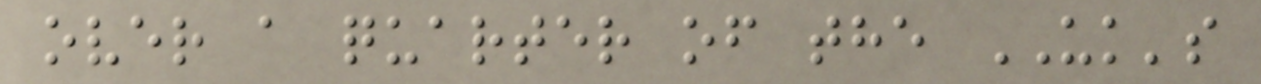over a quarter of the UK's
